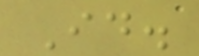Id.
